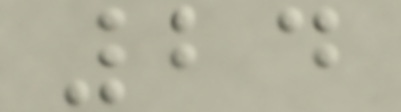24
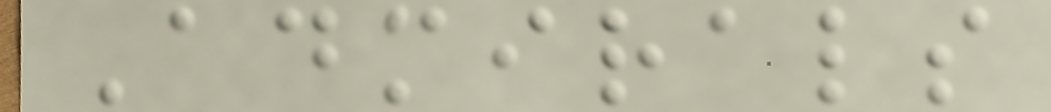Admirals
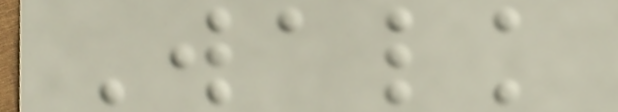Walk
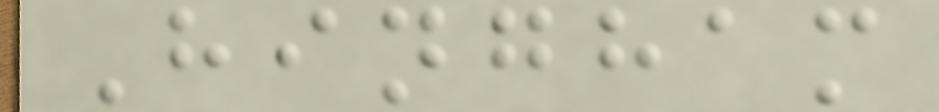Hingham
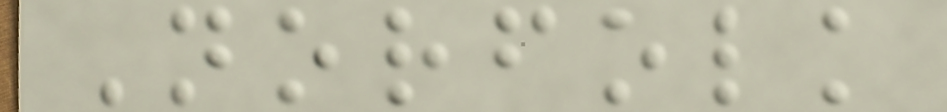Norfolk
